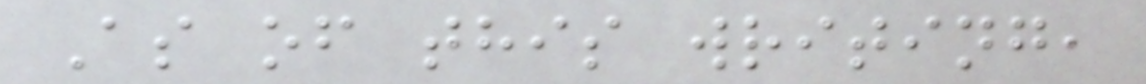As of this writing,
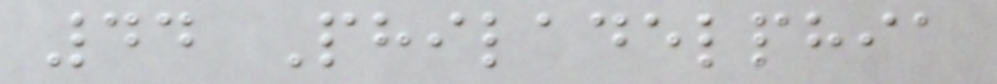44 Philadelphia
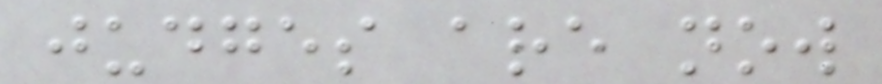judges are now
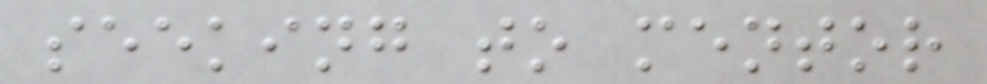seeking to mentor
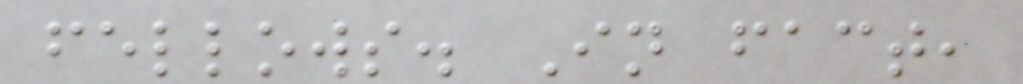fellows. In fact,
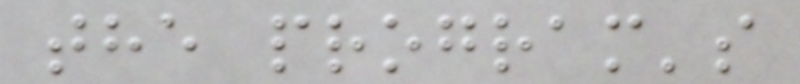the program's
